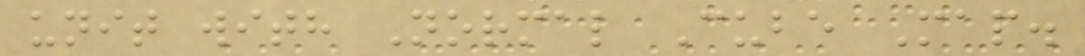unit with Normal Cube Map.
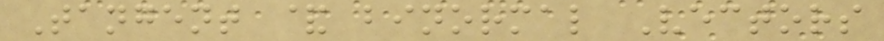Tangent & binormal Vectors
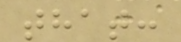that:
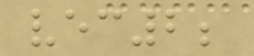vec2;
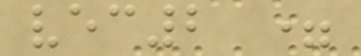vec2 =
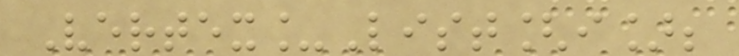Vertex_List[i];
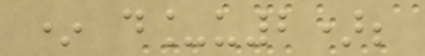* d_u2);
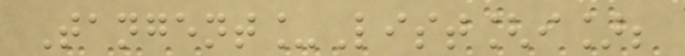Tangent_List[i];
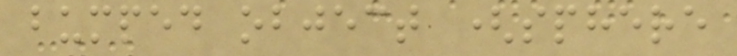bumped object (sphere
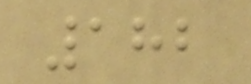182
